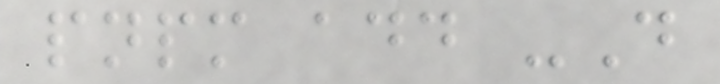pnpm add -D
